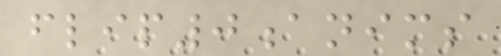flip0anims
